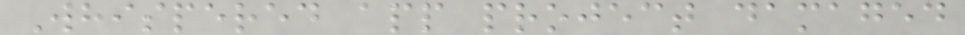Whispered app project damaged
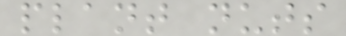plant nuts
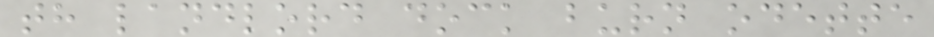th landlord dock burn odette
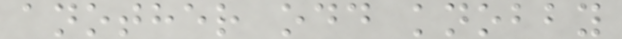another odd knobby
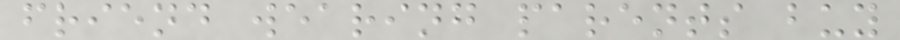friend wearing parents buy
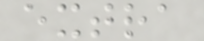extra
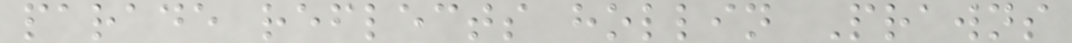parade reflects hollin Prawns
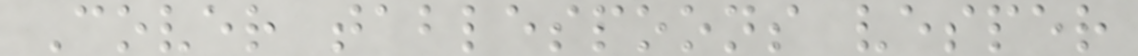Cover tablespoons vesper
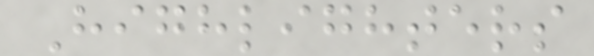Highlighters
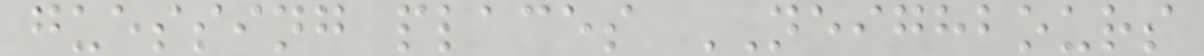guessing places NEIGHBOURS
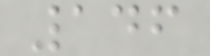146
